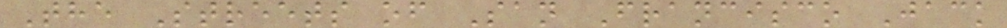The Streets of San Francisco Jack
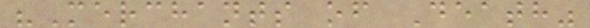"Merchants of Death"
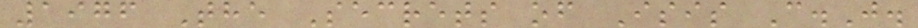1976 The Secrets of Isis C.J.
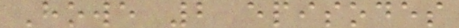Howe 2 episodes
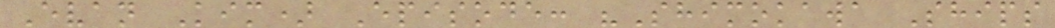Evan Kim) Episode: "Shimokawa Ships
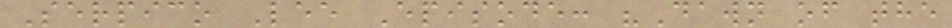Serpico Lee Episode: "Dawn of the
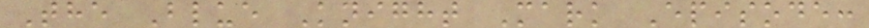The Blue Knight Mark Episode:
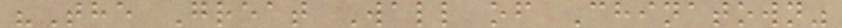"The Great Wall of Chinatown"
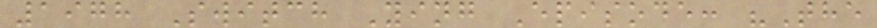1978 Switch Ying Episode: "The
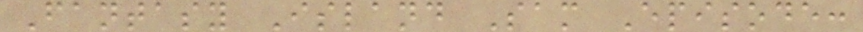Fantasy Island Sam Episode:
